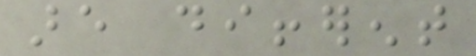are different
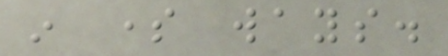in some ways.
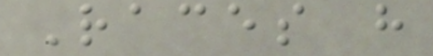Races have
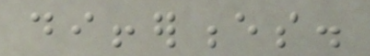differences.
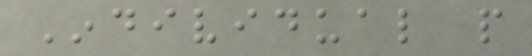Individual people
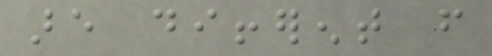are different from
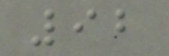92
